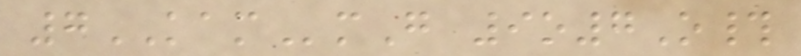7KAMmG 9o7O#
